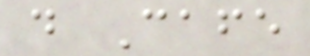d Cafe
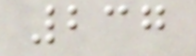237
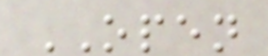OPEN
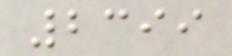2399
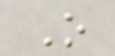O
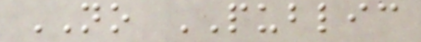NO PUBLIC
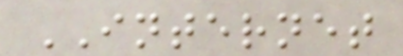INTERNET
